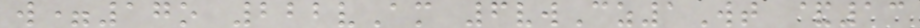w=17o 222vAm 6vwCz1Wt &13
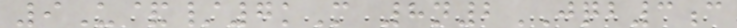9U&/7kM 8n2JQB3c
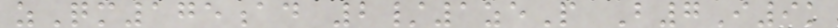zQm175ad 2/1zeP B7I9k
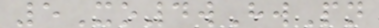5Xo4wHwPn
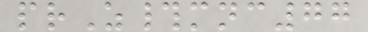prZ#mnc77
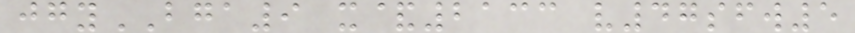jgyBGA9 x&2133 v47sfw5
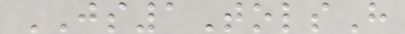JS1TolsH
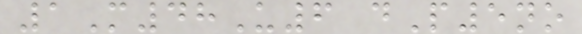1M48U6 dP5no
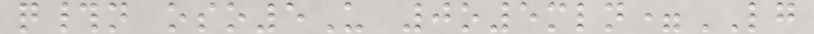q#n oso5U 0o5mln=LG
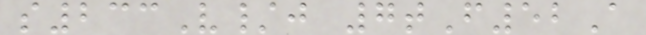s233V/j 7tF52A
